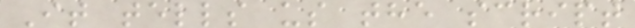It tells us the script
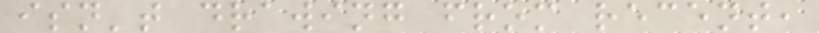isn't drawing from recent,
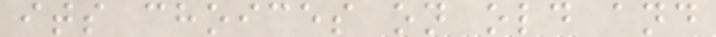its choices on old and
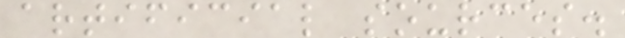artificial sources.
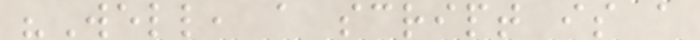"Well, a script is a
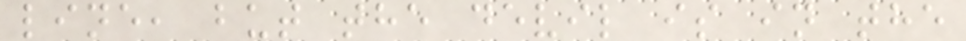line, but the devil is in the
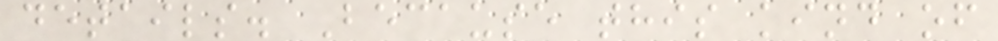details. Because this kind of
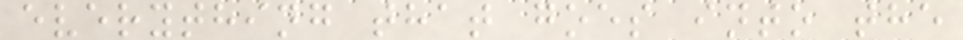everything that goes into the
